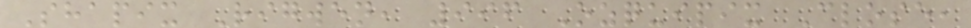Shapix Rigwen, 996 Ozquipix Close,
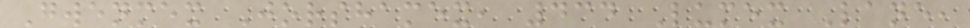Gwenmex Jorshamex, 434 Lumex Lane,
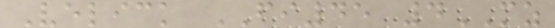Velick FI45 4MZ
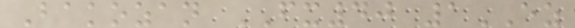Bakozan FX40 1EZ
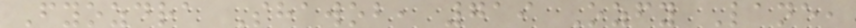Fyozdra Shawob, 719 Ozfy Lane,
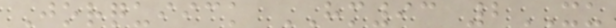Jorquiick HM93 2XU
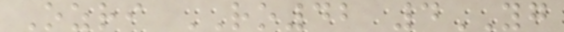Ozri RO42 4YG
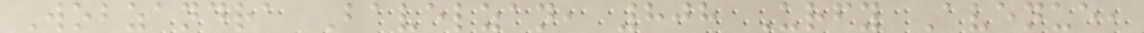Wobzandra Bavelzan, 808 Urfy Avenue,
